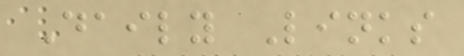Daily Links
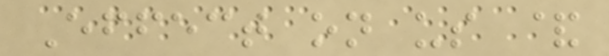Effect on us &
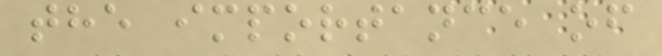the importance of
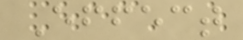Effect
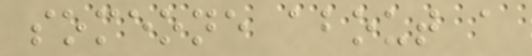someone about a
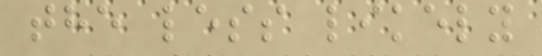the less likely
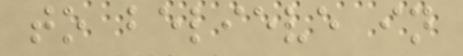to believe in
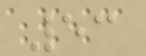53
